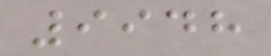9948
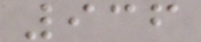936
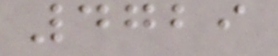4729
